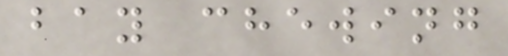bay chewing
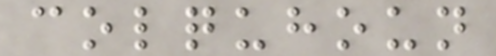colquhoun
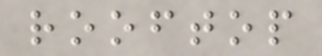rooftop
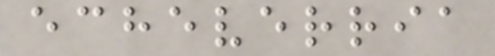echeverria
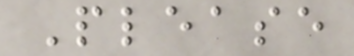Please
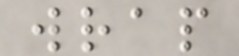wrap
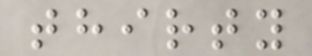thirty
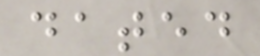dated
